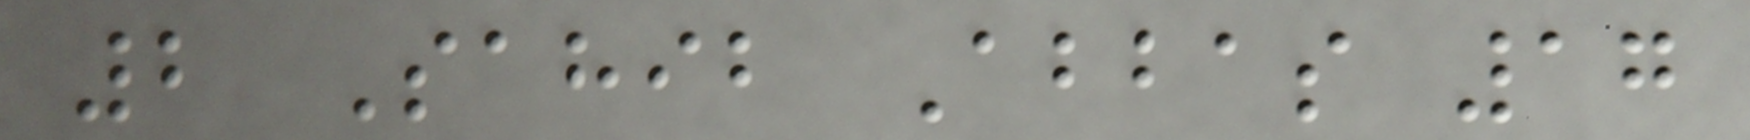2 Sahib Abbas 17
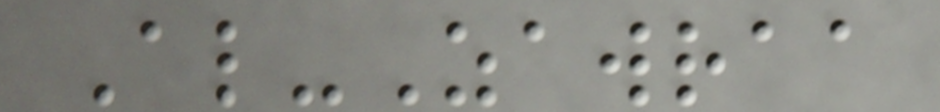Al-Zawraa
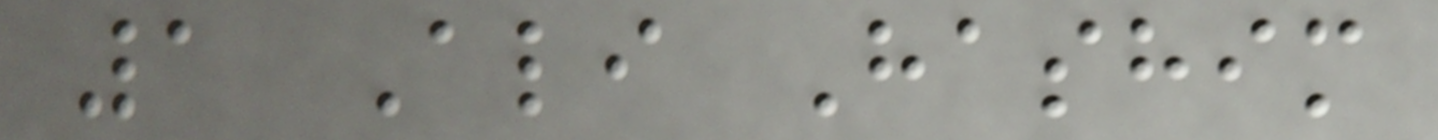1 Ali Hashim
